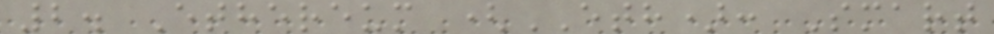2. Ethereum (ETH): Smart
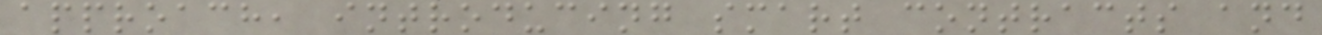approach, introducing smart contracts and
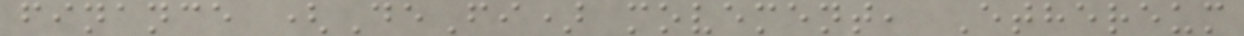finance (DeFi) movement, Ethereum
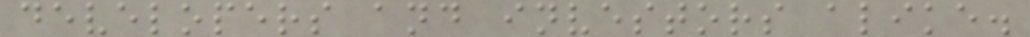developers and investors alike.
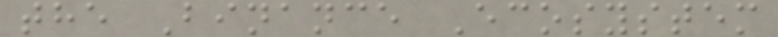the Binance Ecosystem
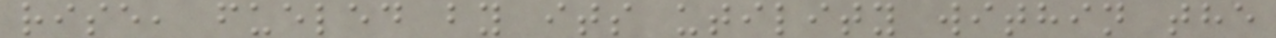rise, fueled by its utility within the
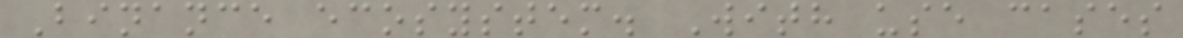Binance ecosystem. With use cases
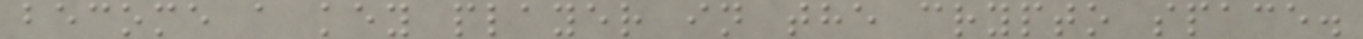become a key player in the crypto space.
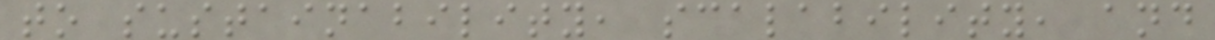to sustainability, scalability, and
